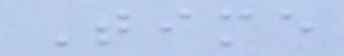Time
